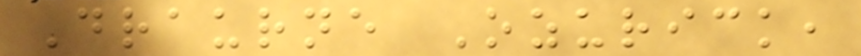Draurne Ozurick,
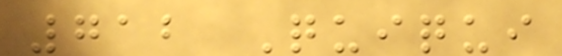712 Quiqui
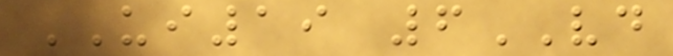UI19 6VD
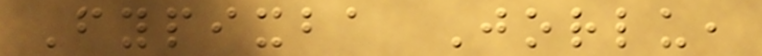Fypixba Jorlu,
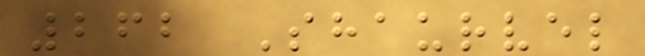262 Shaurvel
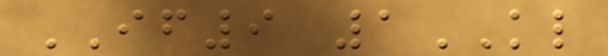IF9 1KL
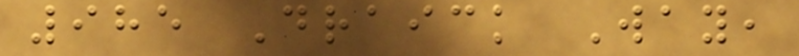985 Draick Way,
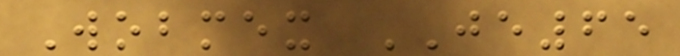Wobmex JE65
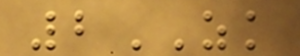2ZK
